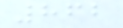862
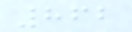862
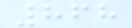868
